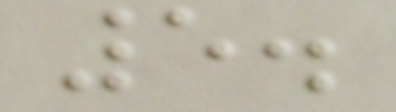5.
